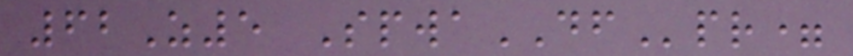62Z5 SpwaDFpr=
